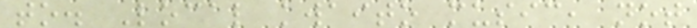to. Local kwaito music, not
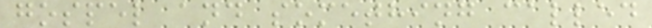gospel and something called
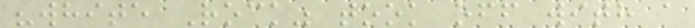"white Rock" took off with a
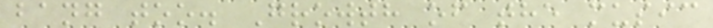bang too. Growth of the music
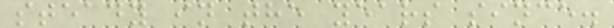steady in the years since.
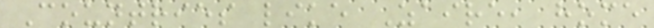Countries like Zaire, home
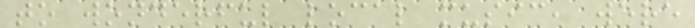to wonderful local music, were
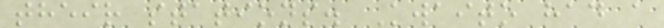their stations. Kwaito had a
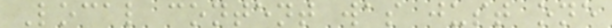Local content was just one
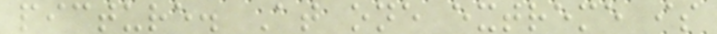picture. At one extreme is
